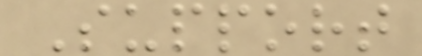Support
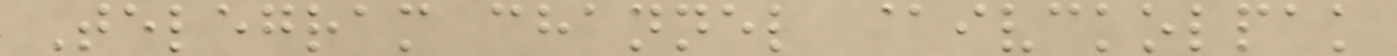Telegram channel @ivckolpak
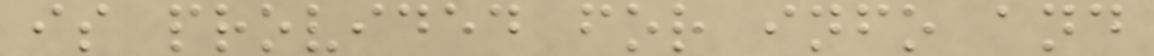is provided for info and
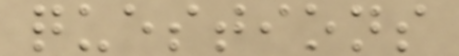questions
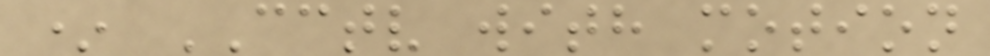* CCTV with motion
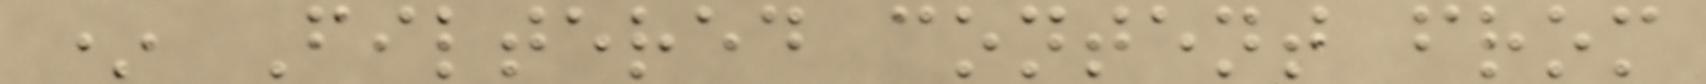* Filtered content from
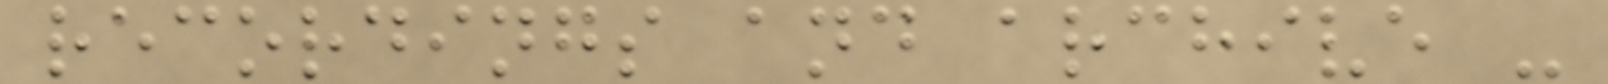recordings and archive -
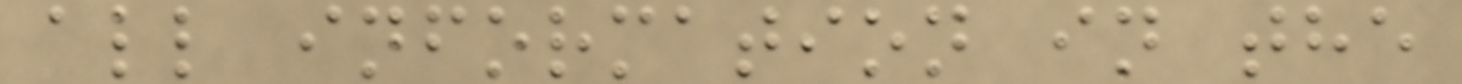all information in the
